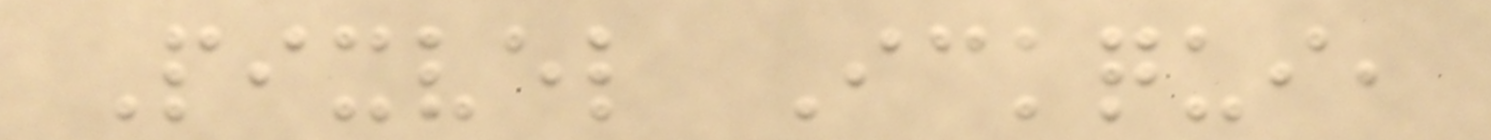Pixvel Ickqui,
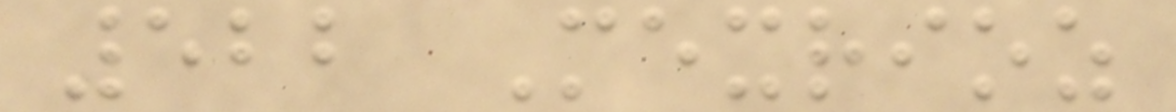522 Mexrioz
